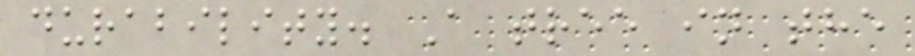durability. A tree in the
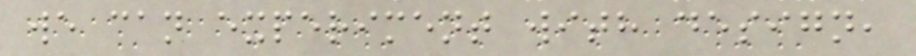we can experiment with design,
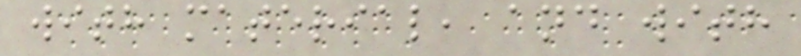with material, and with
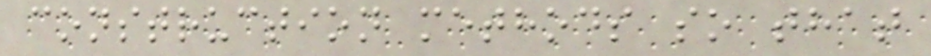construction methods so that
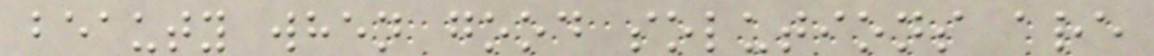beauty when good solutions are
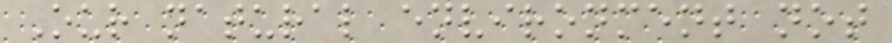Our natural environment not
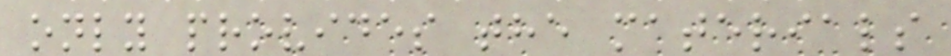only provides the materials
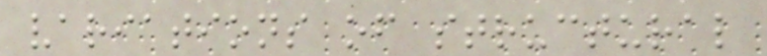variations of structural
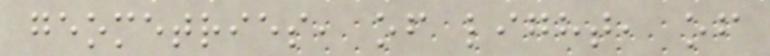geometries, of light, of
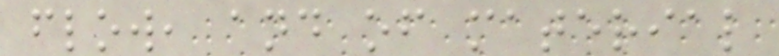flow, and of material
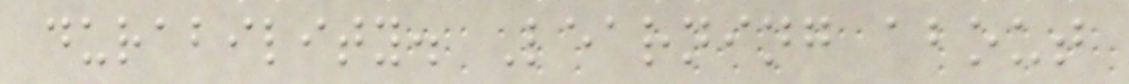durability. Learning about
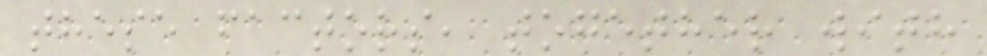these factors, together with
